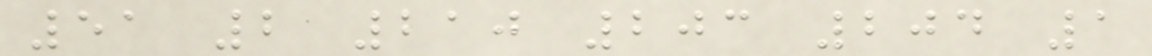51 2 210 203 204 1
